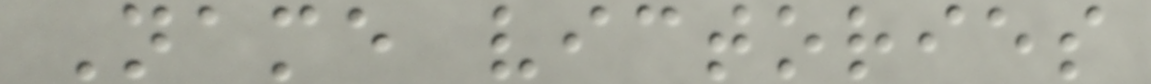Name victories
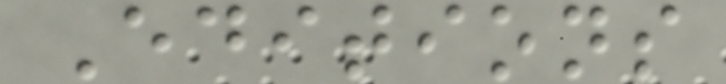Editions
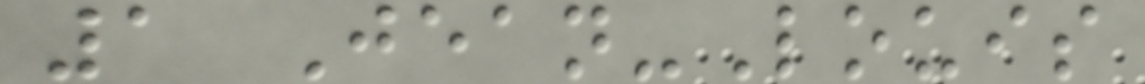1 Jean-Louis
